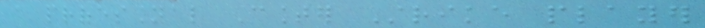a professional Counter Strike player
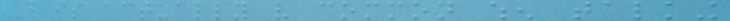This is actually very common when talking
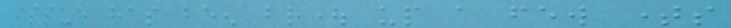issue has been brought up a few times
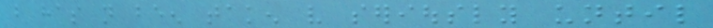but has not been taken very seriously until
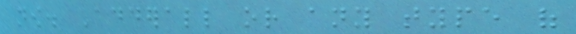now. Adderall or any type of
